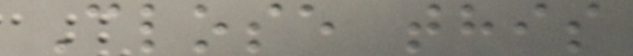Close this
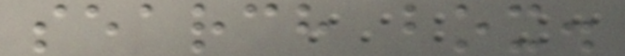search box.
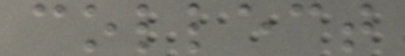collect
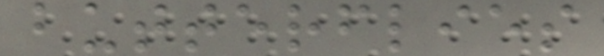butterflies
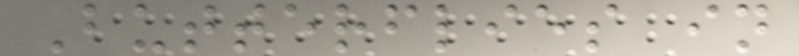Butterflies in
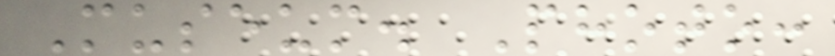Museum. Photo:
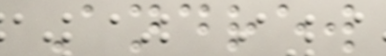Andrew
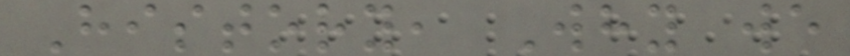History, Why we
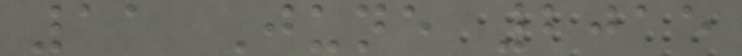11 June 2015
